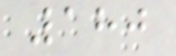180
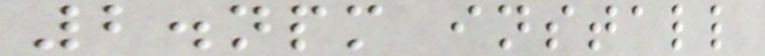2.npm install
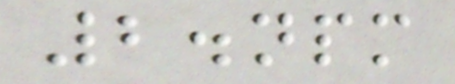2.npm
